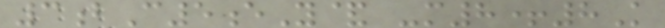3bC5eY& -m8+8K
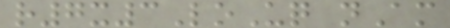r7x3LoUq nAm
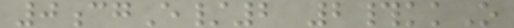0cgE/2 2#kkO
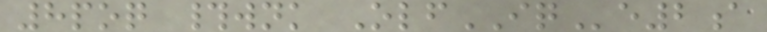8poq #wnk OlfIQe2a
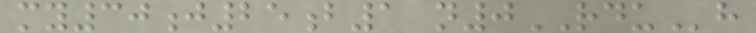my30j25b1 n0RDUh
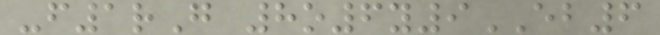-f1rG 8o6y9EB6
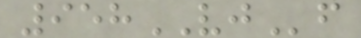958VJf
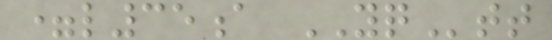=l35a YQtt
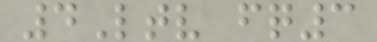4Ltv fq3
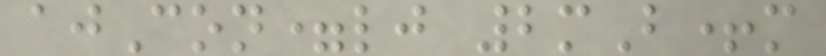ajCon=lj 2mB+m
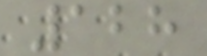128
